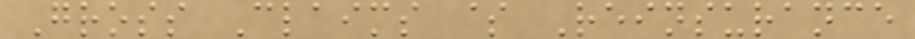Gross Claims $ Reinsurance
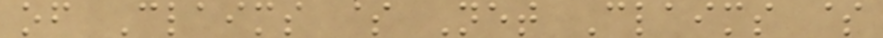of Claims $ Net Claims $
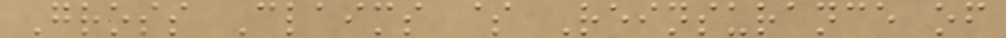Gross Claims $ Reinsurance of
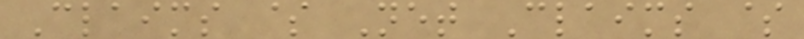Claims $ Net Claims $
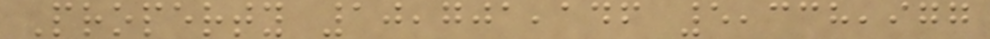Property 10,701,146 5,338,977
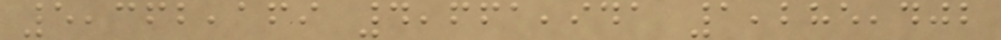5,362,169 4,661,941 1,285,402
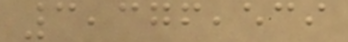3,376,539
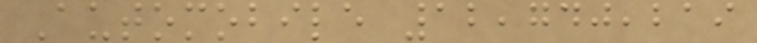Automobile 12,740,219
